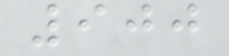900
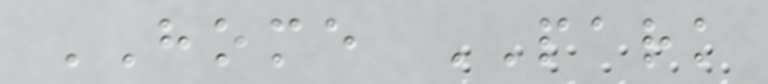HOME PARK
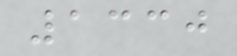1330
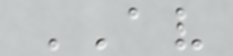AV
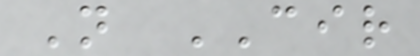N CIR
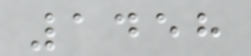1458
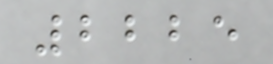2225
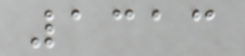1313
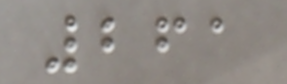261
